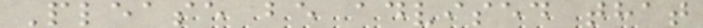Please be advised that
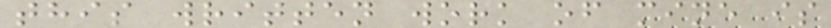this written work of mine is
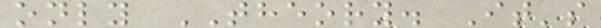only THEORY. It's
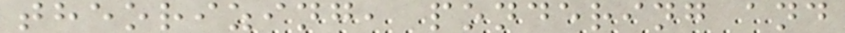theorizing, pondering and
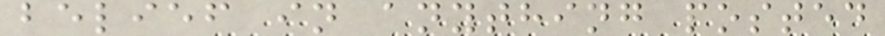belief in anything posted
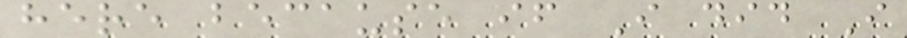here because if I did I
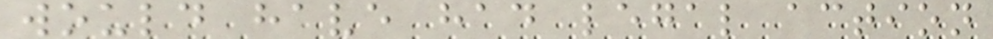would have had legal action
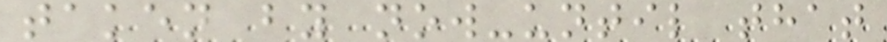taken by now-until that
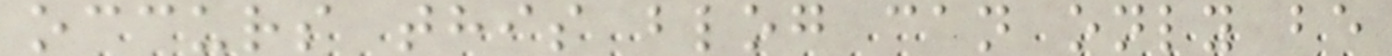occurs this blog can only be
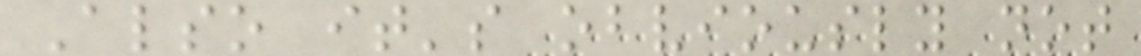Also it's obviously not
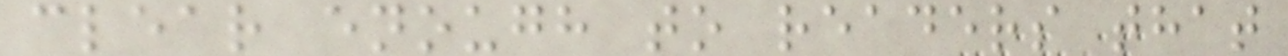clear enough to readers that
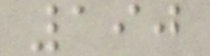190
